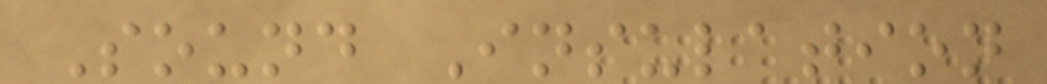Sound Insulation
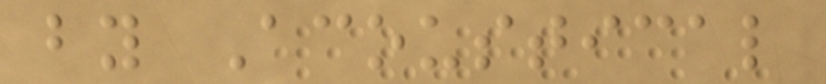by Acoustical
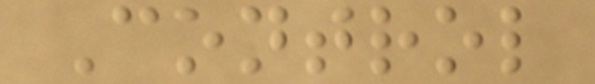Control
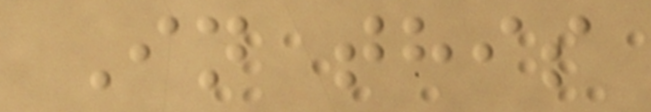In this
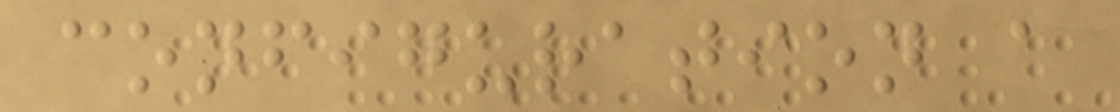configuration a
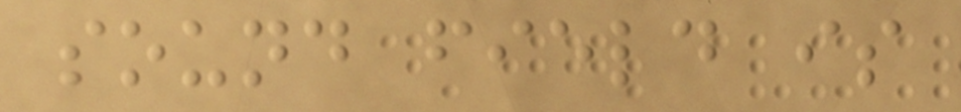sound field is
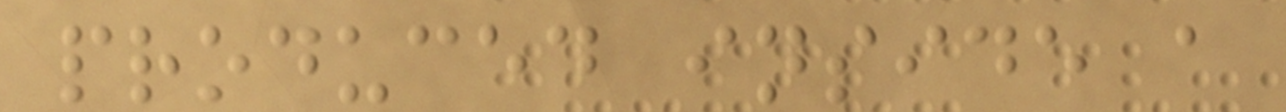produced inside a
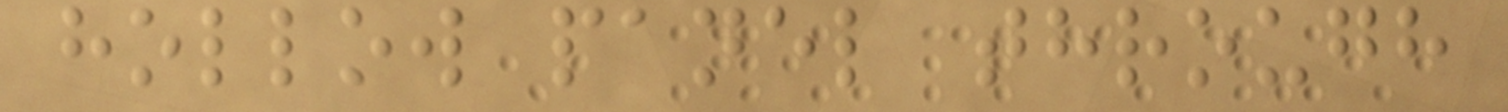hollow panel through
